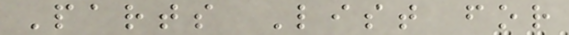Parts List for
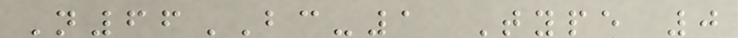N66BC-1 Type 0
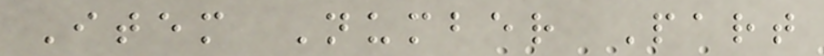Item Number Part
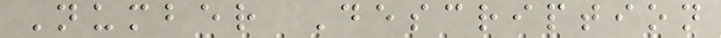Number Description
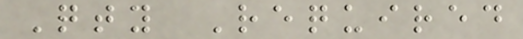Qty Required
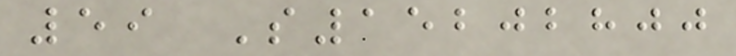59 S15202800
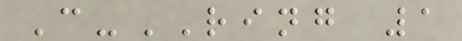C-RING 1
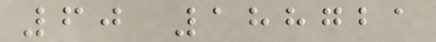60 188721
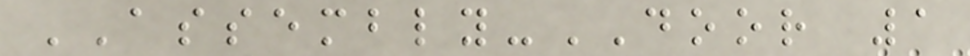ASSEMBLY-DOOR 1
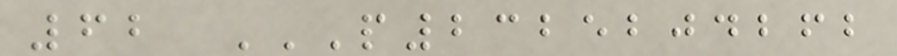62 P2325204262
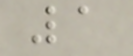1
